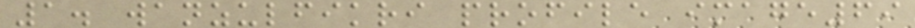1. wanzulfikri profile image69
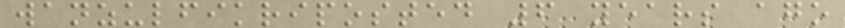wanzulfikriposted 6 years ago
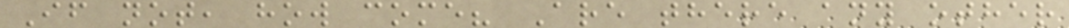If not, how come? Are there any other
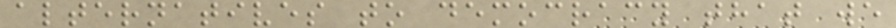alternatives to democracy that we
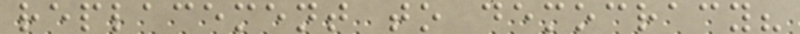replacement to democracy?
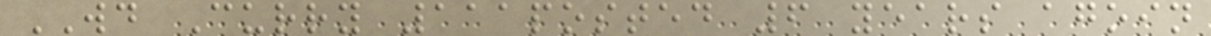WD Curry 111posted 6 years agoin
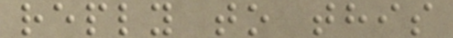reply to this
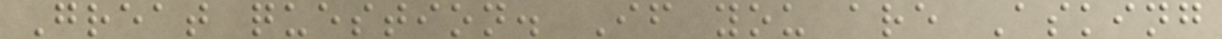Great question. If you are Asking
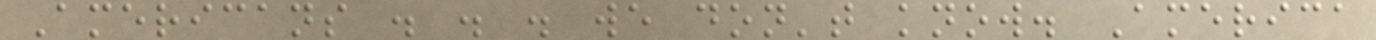Americans . . . we don't know. America
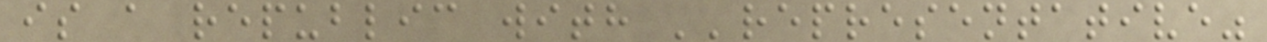is a republic with ''representative"
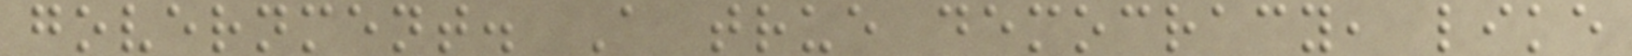government. A true democracy, like
